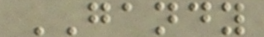GANDY
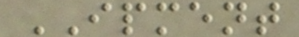IPMENT
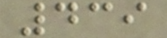439
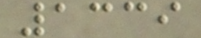1339
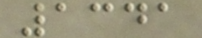1341
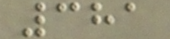381
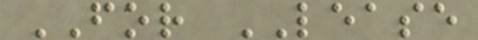FOR LEASE
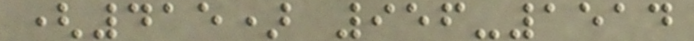(415) 956-1514
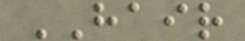HAIR
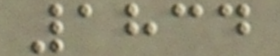1834
